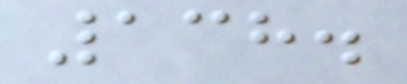138.
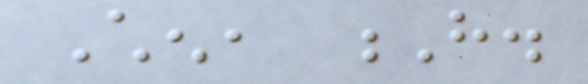Chen, H.
